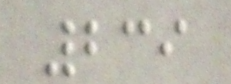239
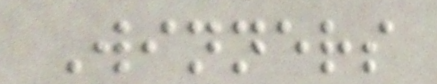Winners
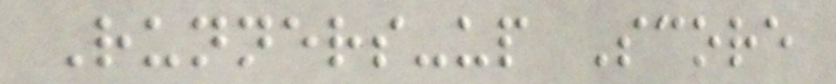Runners-up Score
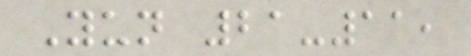Yun 21-11,
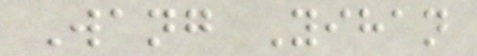Wang Yihan
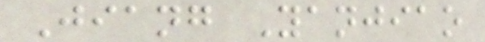Jiang Yanjiao
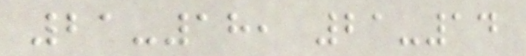21-18, 21-14
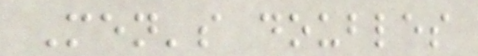Men's doubles
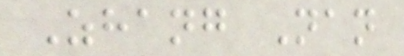Zhang Nan
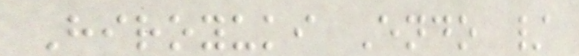Hiroyuki Endo /
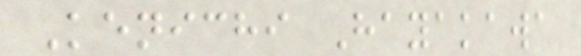Kenichi Hayakawa
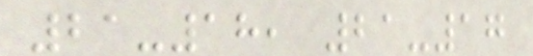21-18, 21-17
